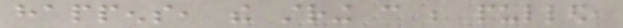happens, the string can be pulled,
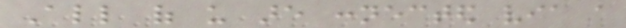All of us are connected via a
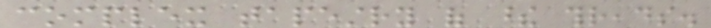complex tapestry of these threads.
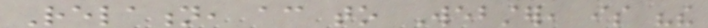Relation, according to Webster, is "the
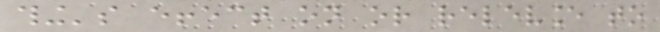thing's effect on or relevance to
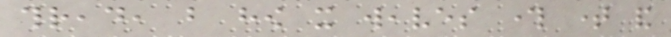thread, but how it weaves through time and
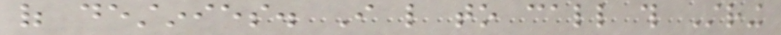of destinies. I like to call this String
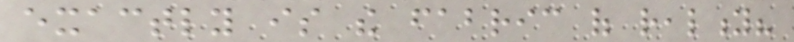exactly is the fabric of reality?
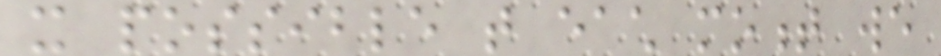it possible that each moment we
